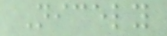Nicely
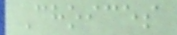Choices
